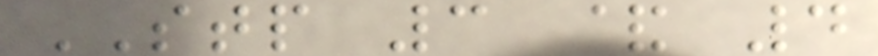STP 3 & 4
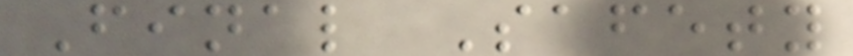Final Safety
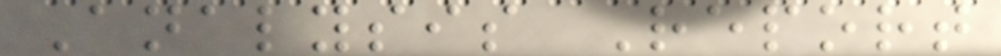Analysis Report
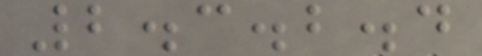2.3.2.4
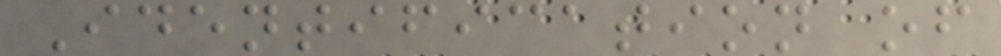Identification of
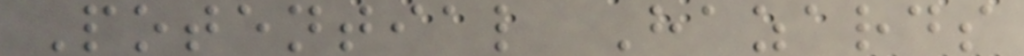Potential Hazards
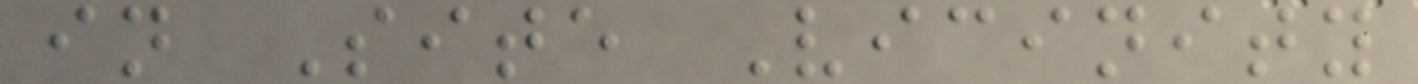in Site Vicinity
